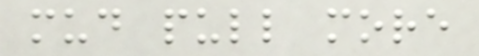mud pull more
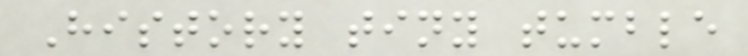History tiny tumble
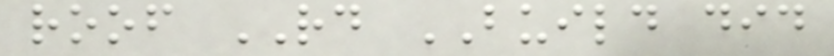roof RD BUILD did
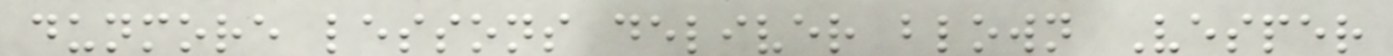dunmore lessons deliver blown Vesper
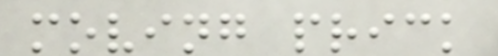moving prick
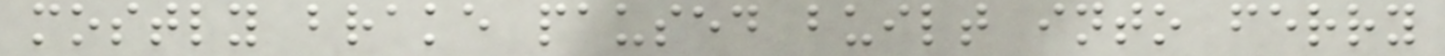mostly brake paused built into ferry
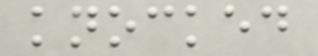knocked
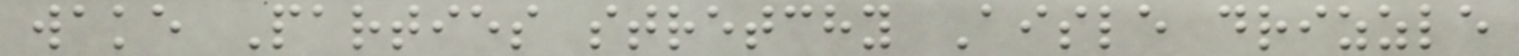wake Parties stretchy Aisle drizzle
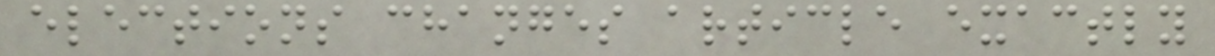elections changes article exactly
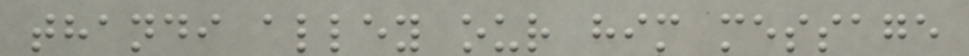thandi alley our him message
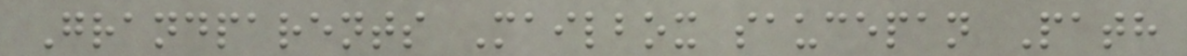Grandparents Mailbox saucepan Path
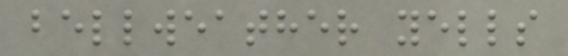bellweather yells
